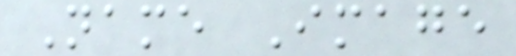Name Image
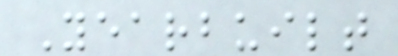Yearbuilt
